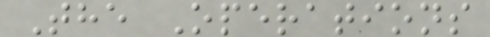The Operations
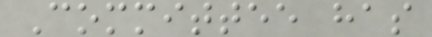Committee has
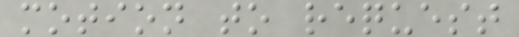motion to request
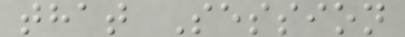that Session
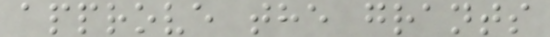approve the grants
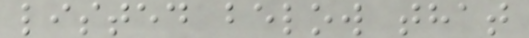listed below that
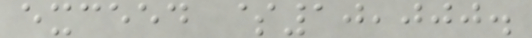exceed $10,000.
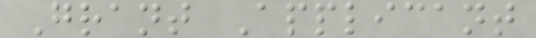Grant Applicant
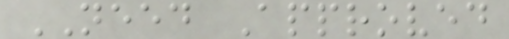NEED Approved
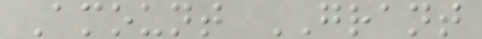Amount GRANT
